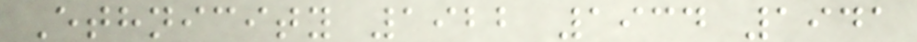Ethnicity 1922 1934 1941
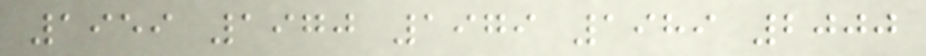1959 1970 1979 1989 2000
